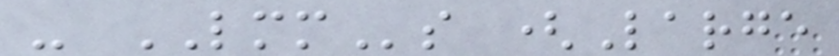- LMMs (Large
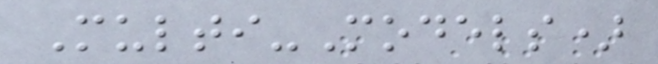Multi-Models)
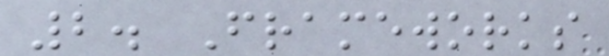2. Frameworks
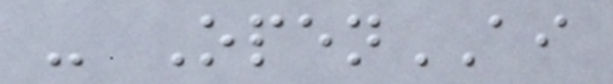- OpenAI
